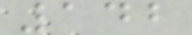142
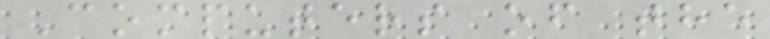Computers of the
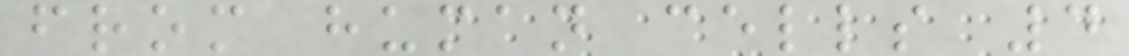from human cells 4
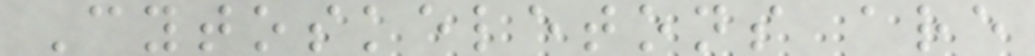Cytoskeletons are
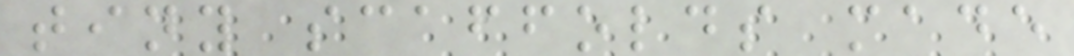tiny scaffolds made
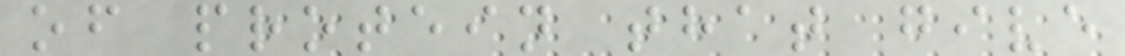of protein that give
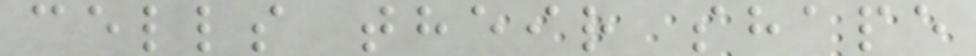cells their shape
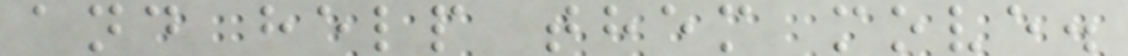and help them move.
